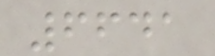6641
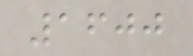1600
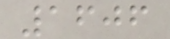1606
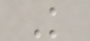K
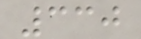330
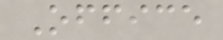Office
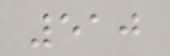510
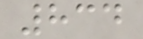834
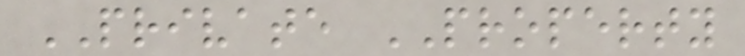PRIVATE PROPERTY
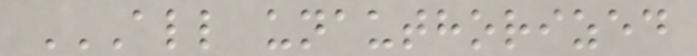ALL UNAUTHORIZED
